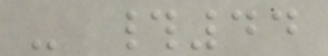- #44
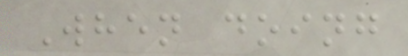When doing
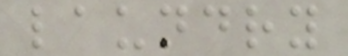laundry
